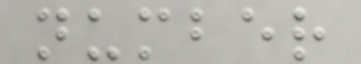number
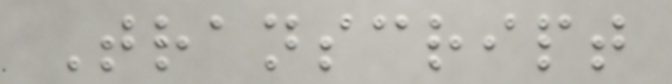Transcript
